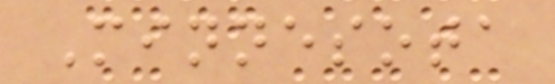Minnesota
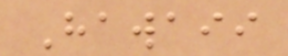Hawaii
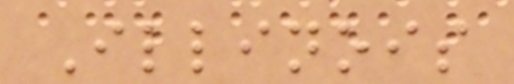Illinois
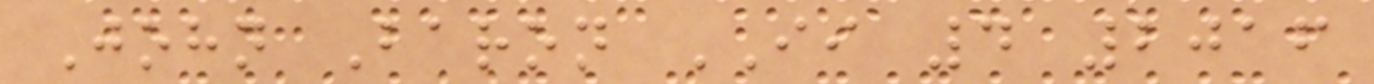John Baron II 4 2016
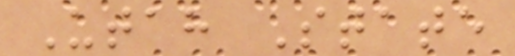Utah State
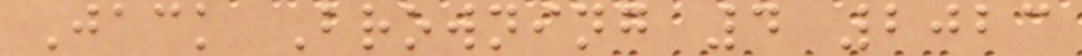Jack Browning 4 2023
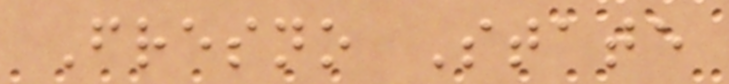Fresno State
